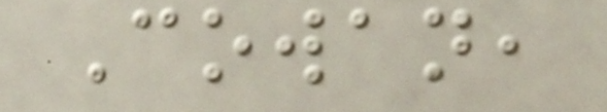Cowan,
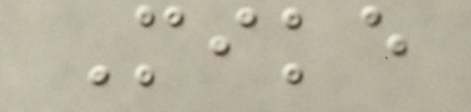Mike
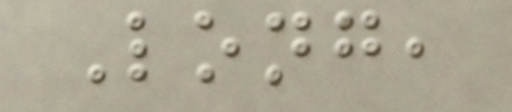Long,
